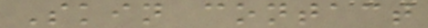Skin contact
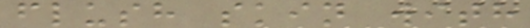flush skin with
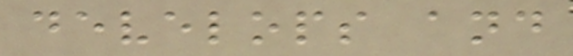develops and
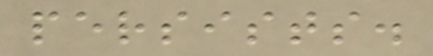persists.
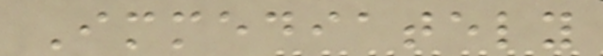Immediately
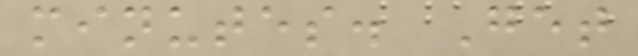minutes. Get
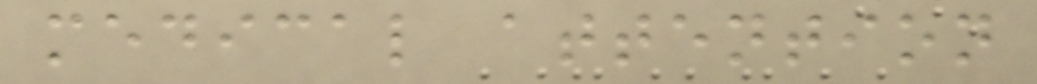medical attention
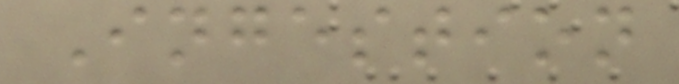Ingestion
